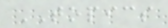TOPICS
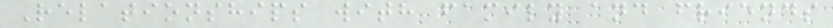Relationships with family and friends
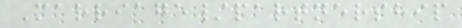Marriage/partnership
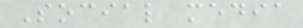Social media
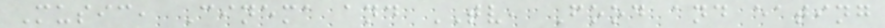Music, Cinema and TV, Food and eating
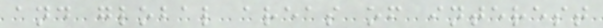and global areas of interest
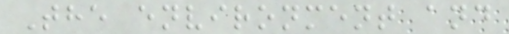The environment and
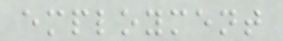employment
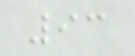93
